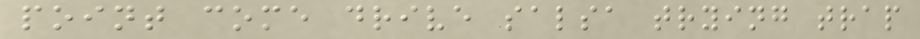point come drive salsa trying trap
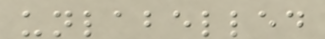unlabelled
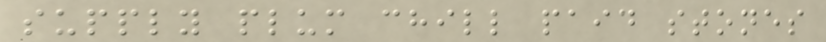supply plum chill paid stones
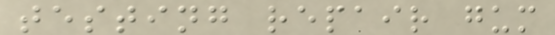testing repair gum
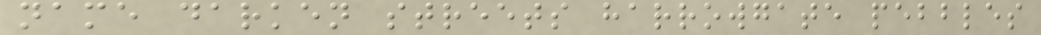name darken streets harrowgate pebbles
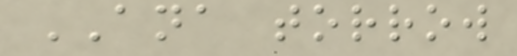ANA torrow
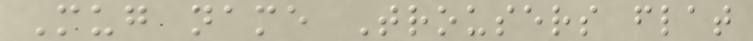Mug name Trousers flat
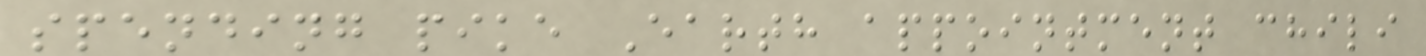spending pike Earth appointment chili
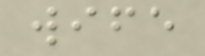wife
